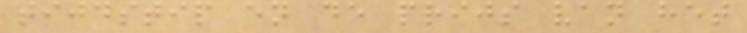tijdstip en de prijs van het
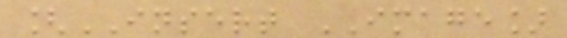[INSERT IMAGE]
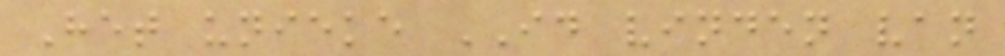Het unieke ID vinden van
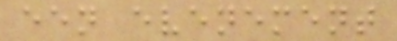een evenement
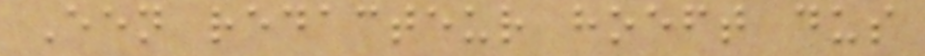Een redacteur hoeft dus
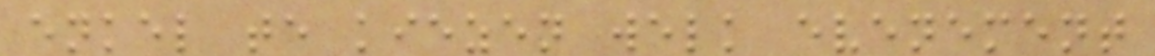enkel te kiezen welk evenement
